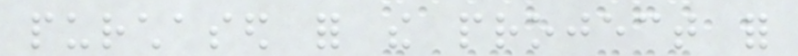purchased for the project for
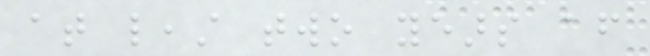at least two years after
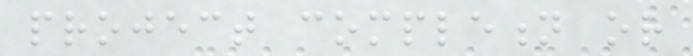project completion or
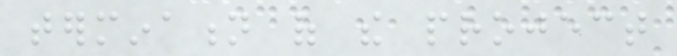termination of the project
